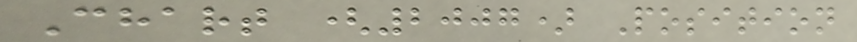Chart (2007) Position
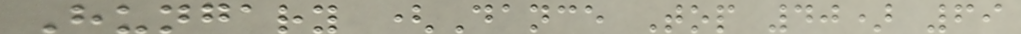Hungary (Dance Top 40) 69
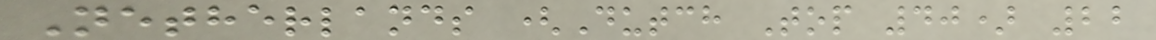Netherlands (Dutch Top 40) 22
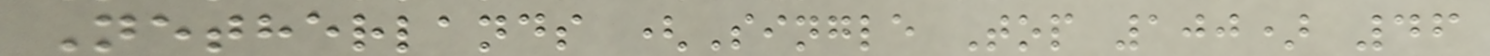Netherlands (Single Top 100) 46
